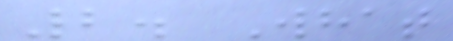2. What
